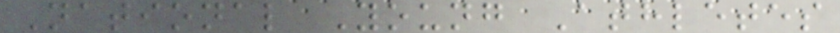National Young Athletes
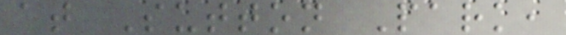at Sutton Park,
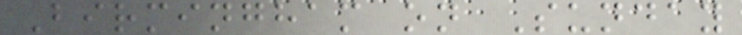Birmingham on Sunday
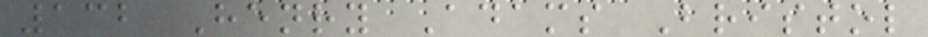132 Henry Adams Bristol
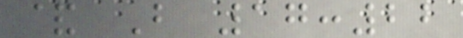& B 17:22
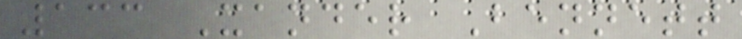133 Xander Bennett
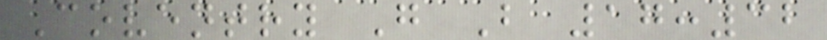Coventry G B 17:32
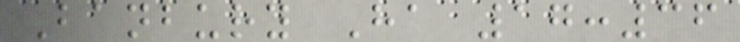Banbury Ha 17:36
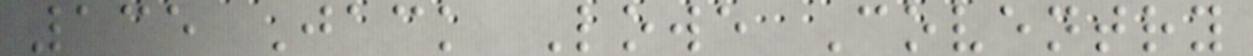135 Jack Lowe Coventry
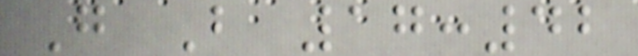G B 17:42
